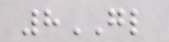8GL
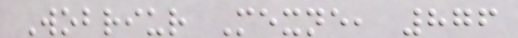Wobriur Mexne, 876
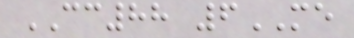CC88 6ME
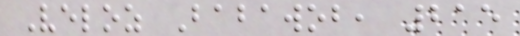Veloz Babawob, 215
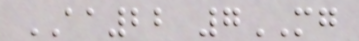AA22 7MG
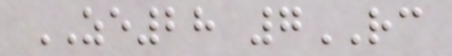ZE28 7RC
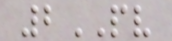2PV
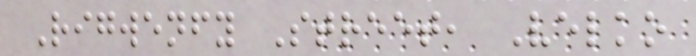Rigwenfy Street, Velko
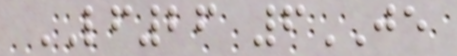LF26 6JE
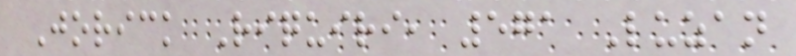Jorick Riquiri, 571 Luzan
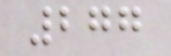277
